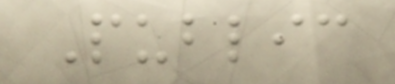Public
